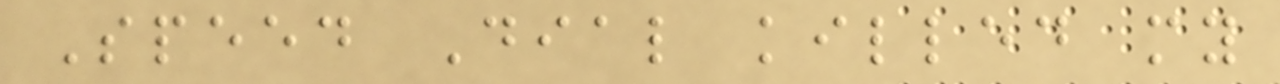Speed Dial killed my
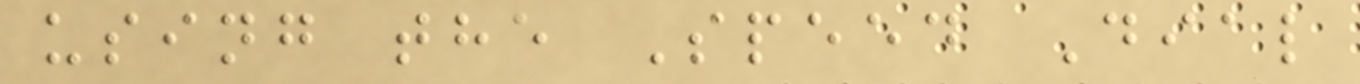using the Speed Dial
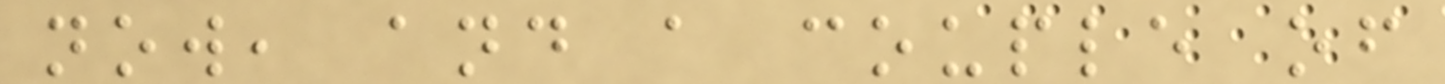now, and a couple of
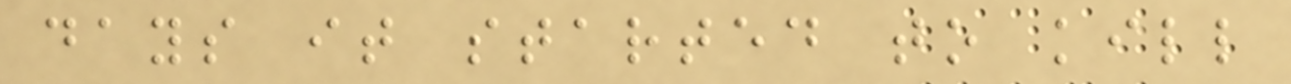days it started to kill
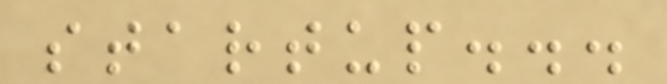startup...
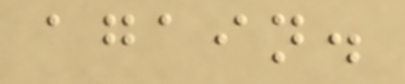again.
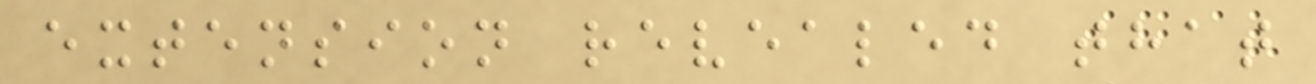extension revealed that
